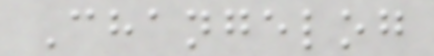Changelog
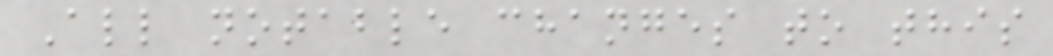All notable changes to this
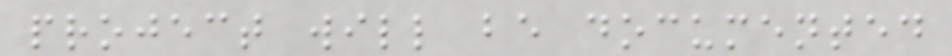project will be documented
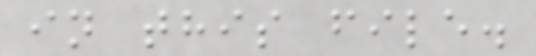in this file.
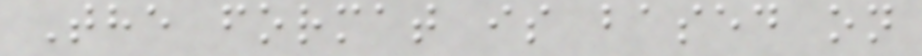The format is based on
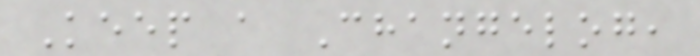Keep a Changelog,
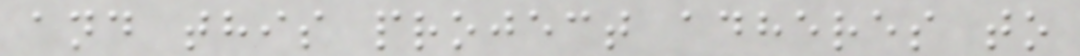and this project adheres to
